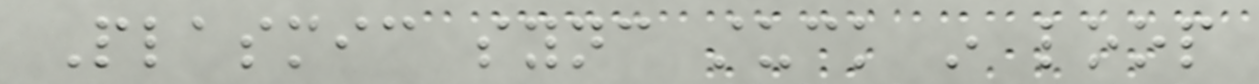Plasmic sync stuck in loop
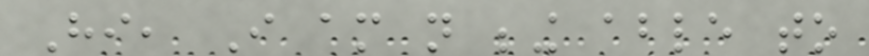Hi, I am not being able to
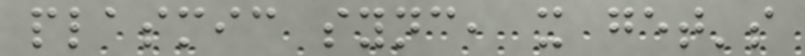plasmic sync, it get's
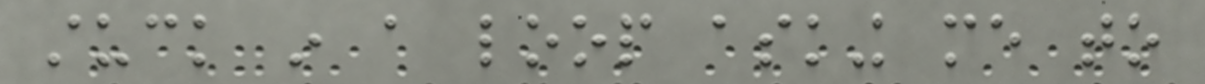stuck in a loop asking me to
